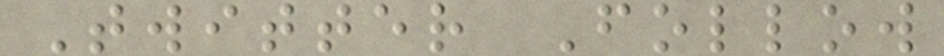Twitter Follow
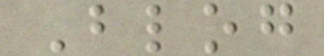Blog
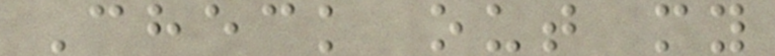Check out my
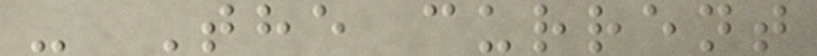- The current
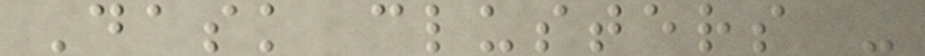Dask clusters -
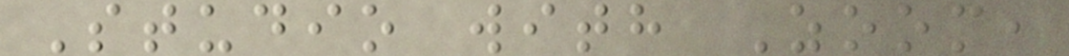Studio with Zoom,
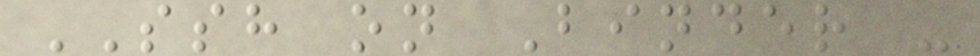SSH on Binder -
